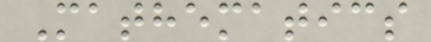Mathematics
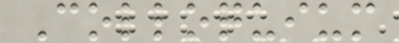Colloquium
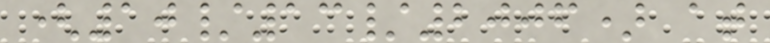(10/13/2006) at
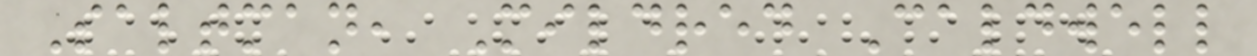Saltman, Mildred Caldwell
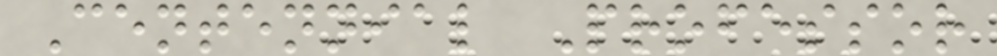Centennial Professor
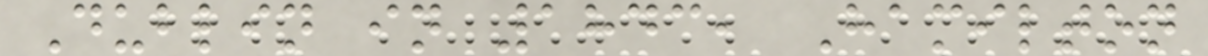Dublin in 1843, Hamilton
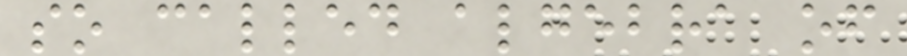so called algebra of
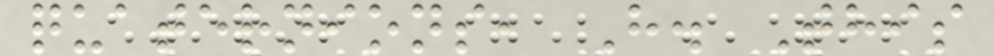quaternions, H. This
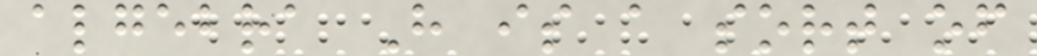algebra H is a sort of
